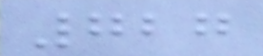727
